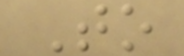To
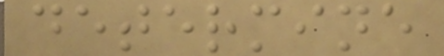determine
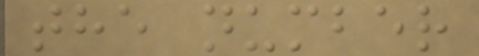the number
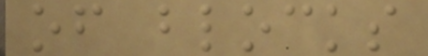of blocks
